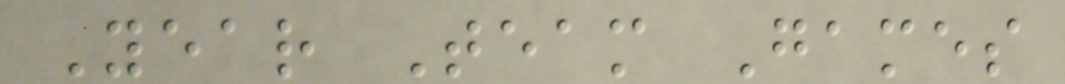Year Team Games
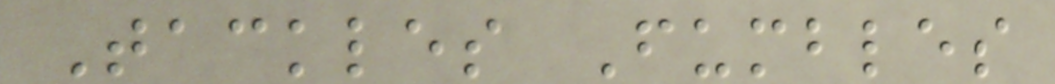Tackles Fumbles
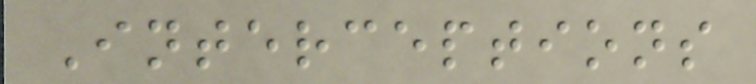Interceptions
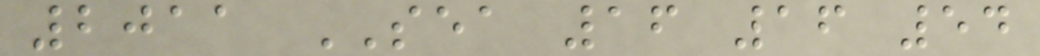2011 SEA 16 16 54
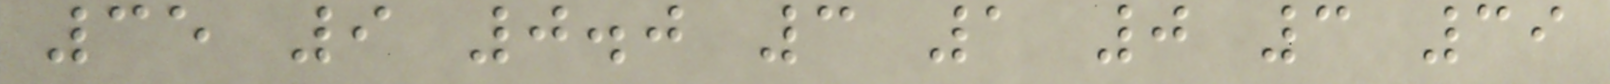35 9 0.0 3 1 0 3 39
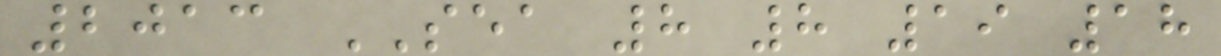2013 SEA 8 8 19 18
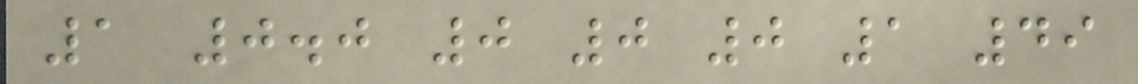1 0.0 0 0 0 1 49
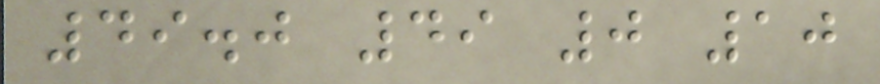49.0 49 0 10
